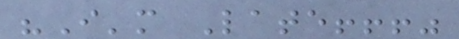"I'm Late!!!"
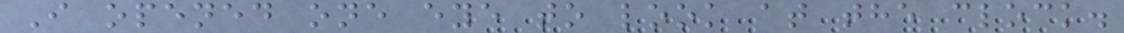I opened one eye to look at the clock.
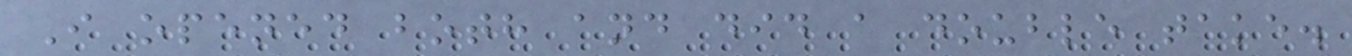I opened both and did a double take.
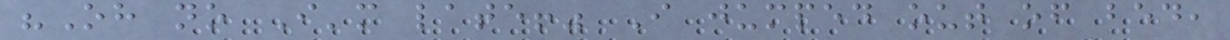"Oh no I'm late!" I jumped out of bed,
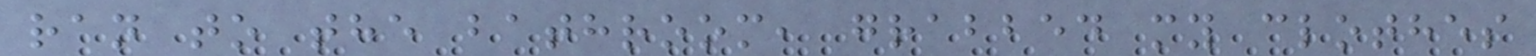ran to the bathroom, grabbed my clothes
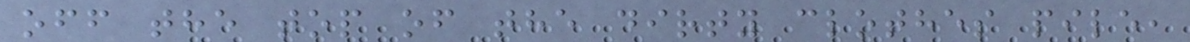off the top of the dirty clothes pile,
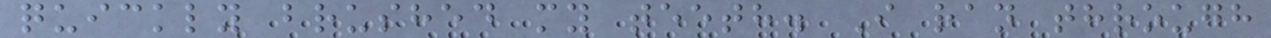quickly brushed my teeth. I ran through
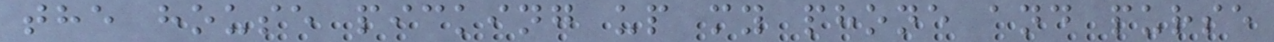the house picking up my phone and purse
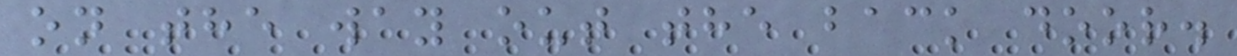on the way out the back door.
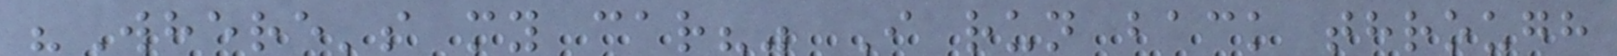"Where's my car?" I run back through
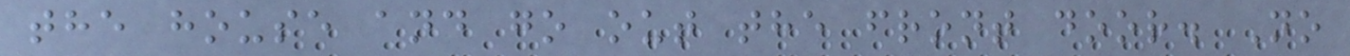the house and go out the front door. No
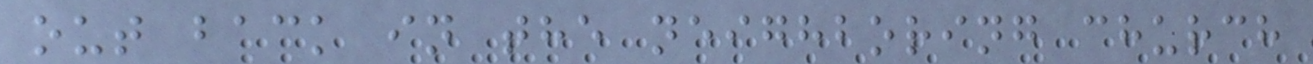out back in the neighboring church
